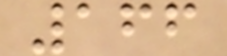166
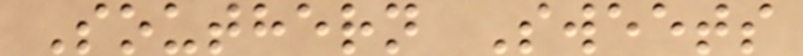Southern Sweets
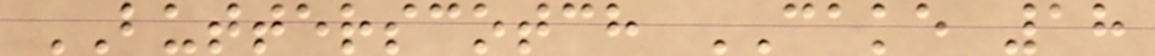BUTTERSCOTCH CAKE 18
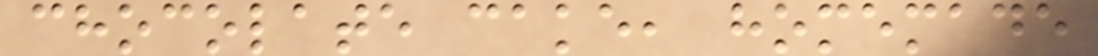chocolate cake, homemade
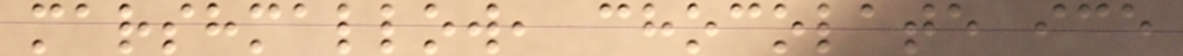marshmallow, chocolate ice
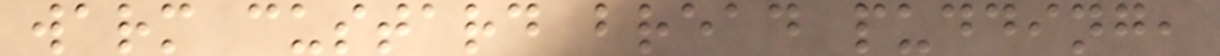warm custard bread pudding,
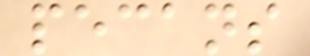pecans
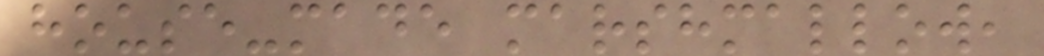house-made marshmallow,
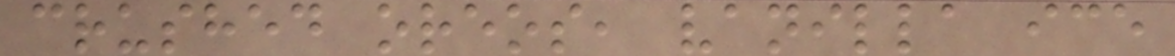crushed oreos, vanilla ice
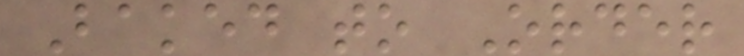Baked to Order
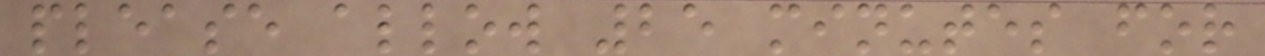please allow 25 minutes for
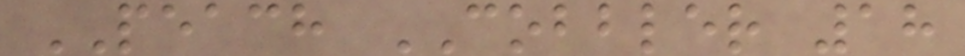PEACH COBBLER 18
